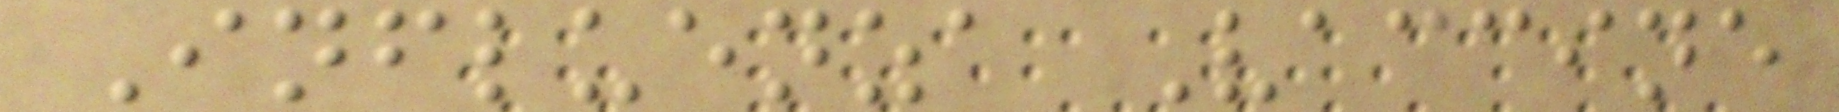Influenza Vaccine
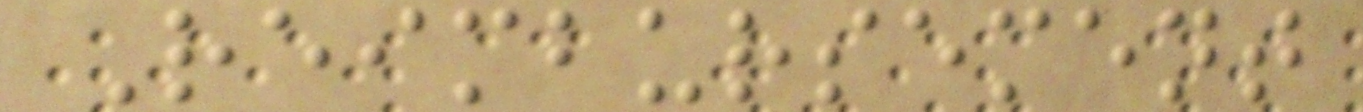Reimbursement
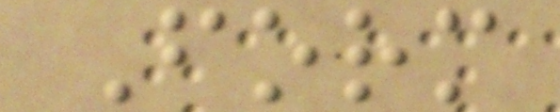Form
